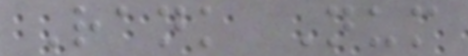Rank Num
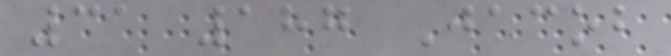31 187 Jacob
